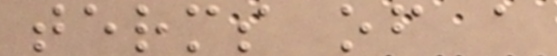terms of a
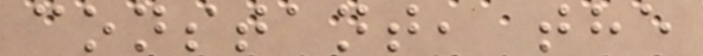constant, the
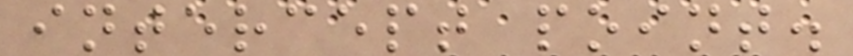intercept point.
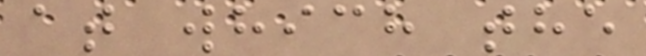at which the
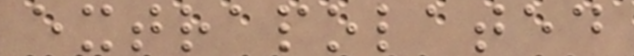extrapolated
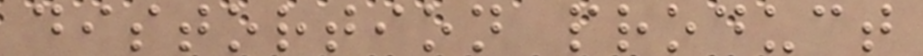distortion product
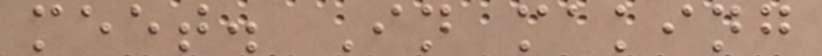meet. In making
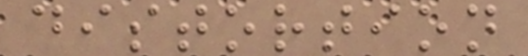distortion
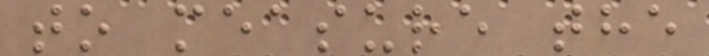to measure the
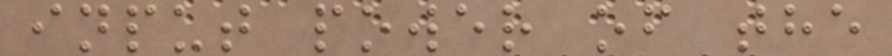input power of the
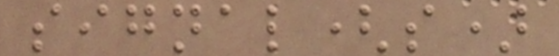signal(s)
